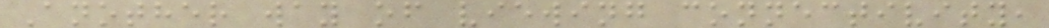Another way of viewing connectivity,
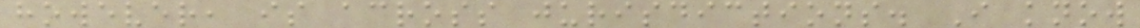however, is across jurisdictions. I know
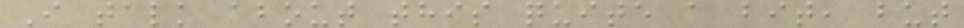I talk about this quite a bit, but
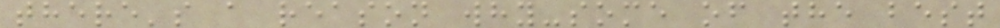there's a reason why-some of the best
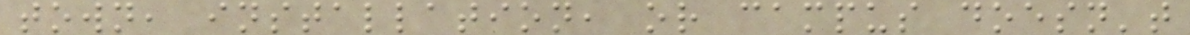town, installation, or campus doesn't
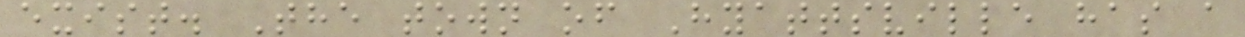exist. The town of Hyattsville has a
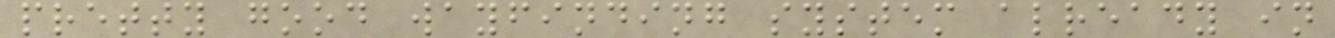pretty good wayfinding system already in
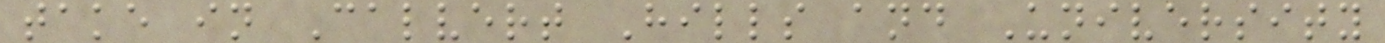take in Calvert Hills and University
